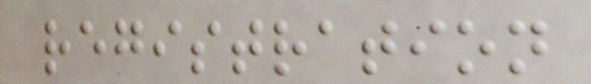registration
